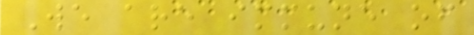We are immune of
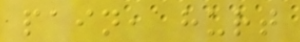pain, hurt
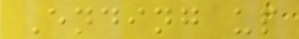Ending up
